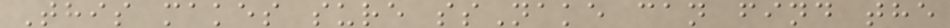This makes sure ssNake can find the
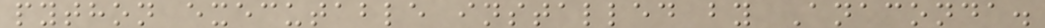python executable installed by Anaconda.
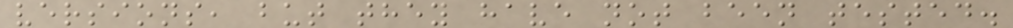versions, but they have not been tested.
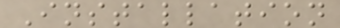Installation
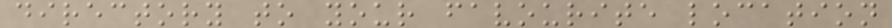directory to your favourite location
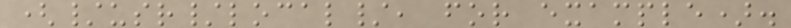(/usr/local/, for example).
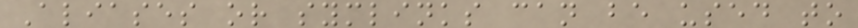Aliases or symlinks can be used to
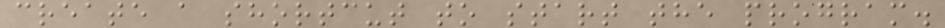create a shortcut to start the program.
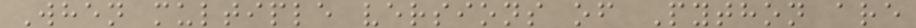When multiple versions of Python are
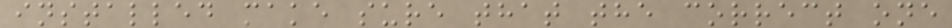installed make sure that the correct one
